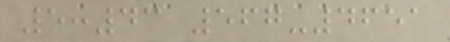5:43 567-4651
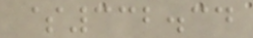$332.34
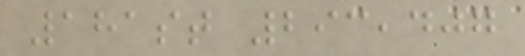181st 293,407
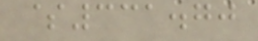$331.70
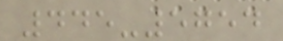445-5754
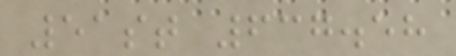51st 637.58
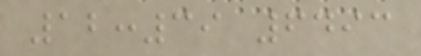12:39 6493
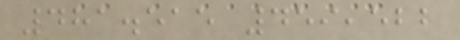481.515 459,522
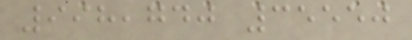998,740 35550
